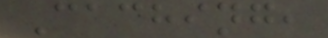Caching,
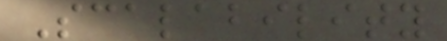Scalability
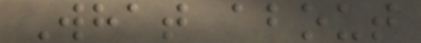What about
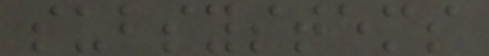subsystems
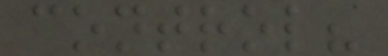control?
